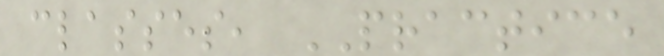classes, PRACTICE
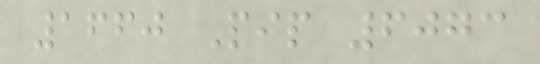1660 Pip 6073
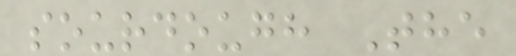sourdough The
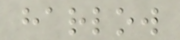harlow
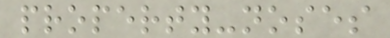property-noses
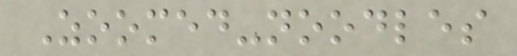Zoomed-noodles
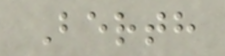Berth
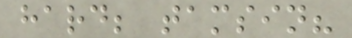hard; tamsin?
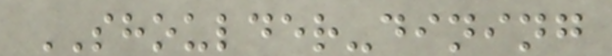SHOULDER-dining
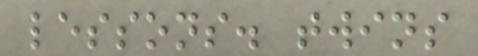lessons. twins
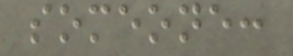someone:
